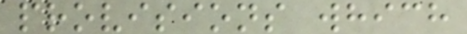provisions which
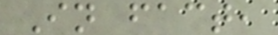In fact,
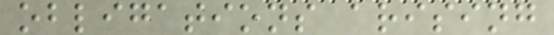obligations arising
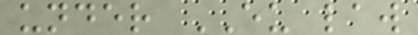under EU law
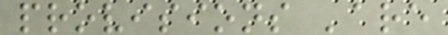provisions 'are
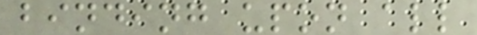binding upon all
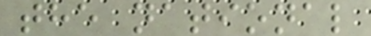the national
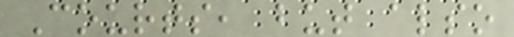Courts, but also
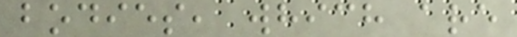bodies, which are
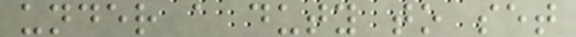under a duty to set
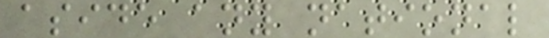aside any national
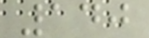140
